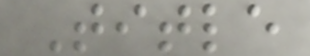Title
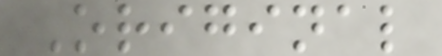Original
